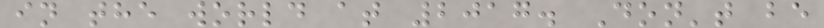in the world at 2017. Don't be
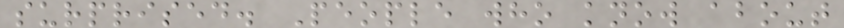surprised. People who know about
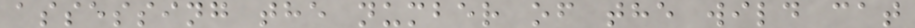assessing the number of the wild cat
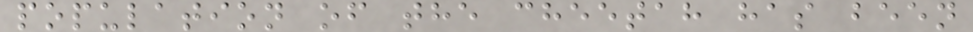population of the cheetah has been
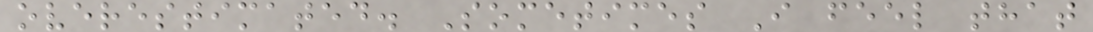overestimated. Sometimes I feel that
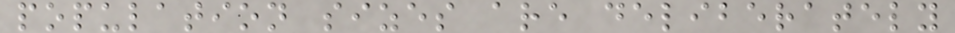population sizes are deliberately
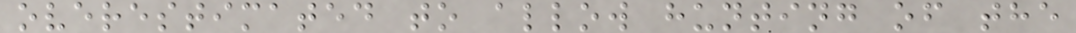overestimated to allow hunting of the
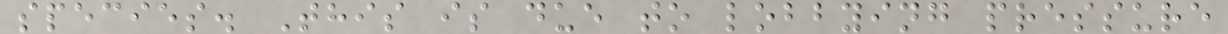species. This is due to lobbying pressure
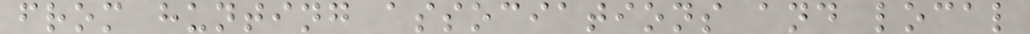from hunting associations and local
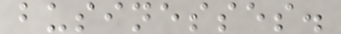businesses.
